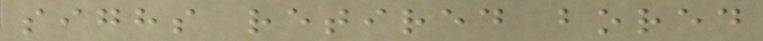sighs retired bored
